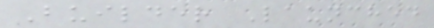Builder Launched
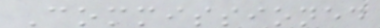Commissioned
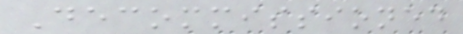Decommissioned
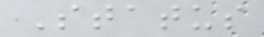Status
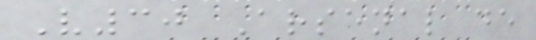V30 Arsenal de
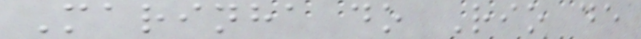Marinha do Rio de
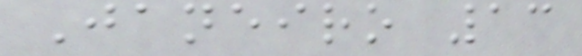Janeiro 13
